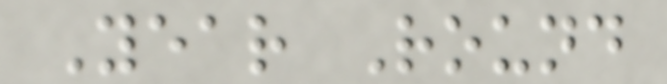Year Round
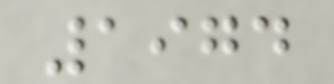1974
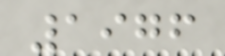1976
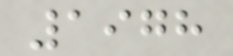1978
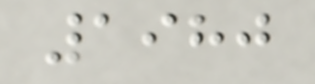1980
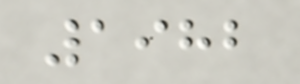1982
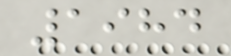1984
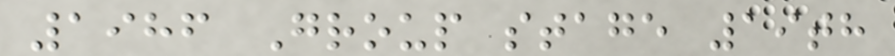1986 Group stage 19th
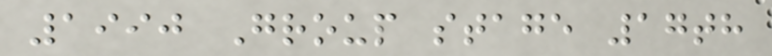1990 Group stage 17th
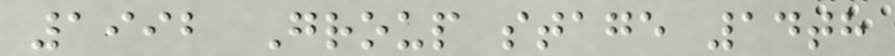1992 Group stage 14th
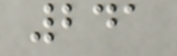241
